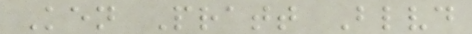Ken Pratt Blvd
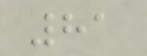81
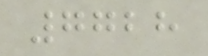7728
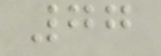77
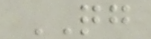QG
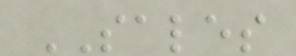SALES
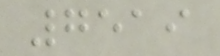7519
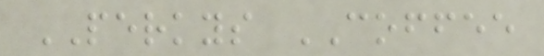PERKYS COFFEE
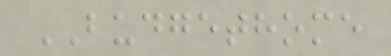BUDGETHOME
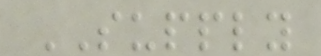SUPPLY
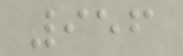956
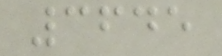3645
